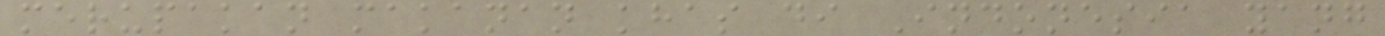merupakan makanan khas di Indonesia yang
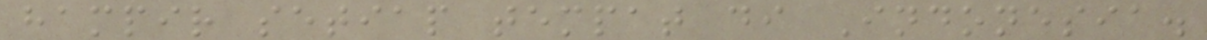hampir setiap tempat di Indonesia.
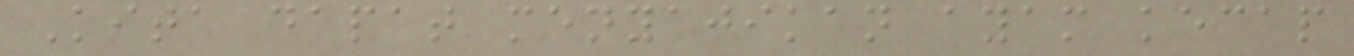Kita dapat menyajikan ayam kecap
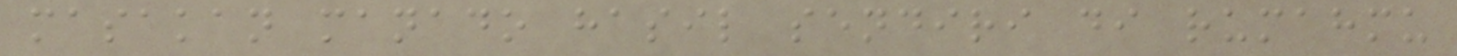masakan manado hasil sendiri di rumahmu
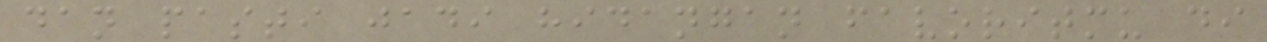dan pasti jadi hidangan favoritmu di
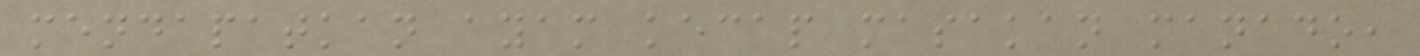mendapatkan ayam kecap masakan manado,
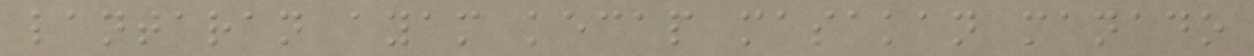lantaran ayam kecap masakan manado
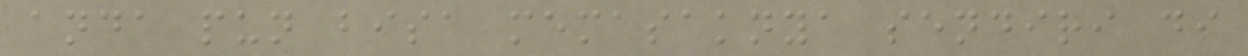anda pun bisa memasaknya sendiri di
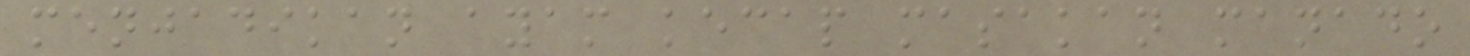menjadikan ayam kecap masakan manado
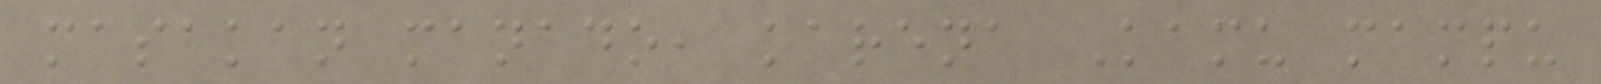masakan manado, karena Kamu mampu
